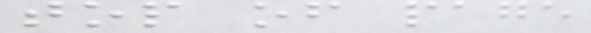top of page
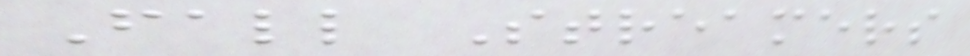Fall Streamers
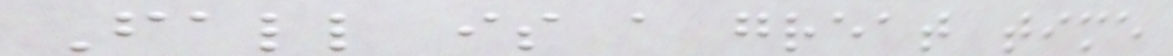Fall is a great time
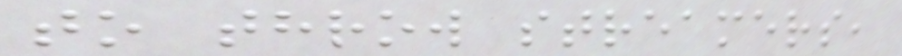to throw streamers,
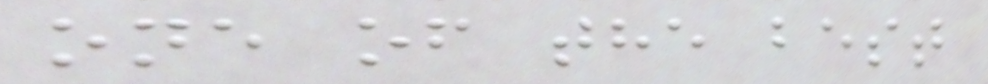one of the best
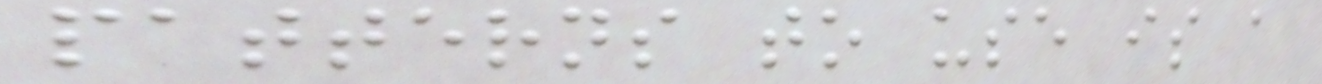patterns to use is a
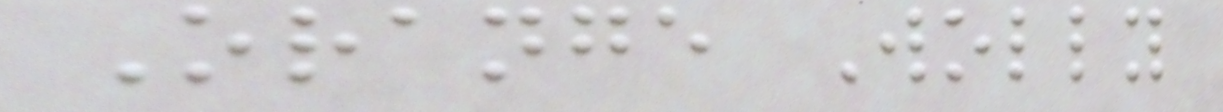Orange Wolly
